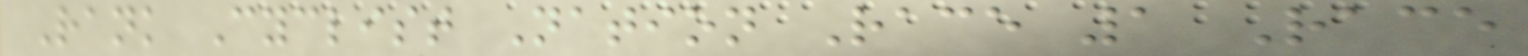Rank Cyclist Nation Race 1 Race
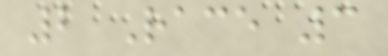2 Race 3
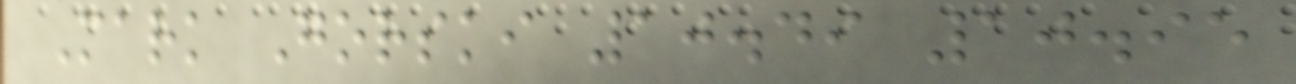Mark Gorski 10.49 10.95
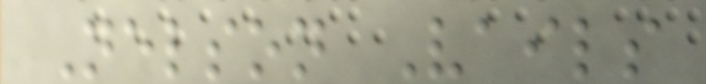Nelson Vails
